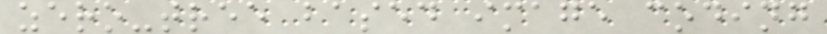zero-tree based image coding
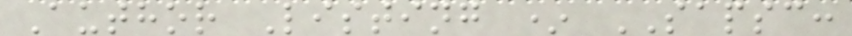Author Listing * SAPSC:
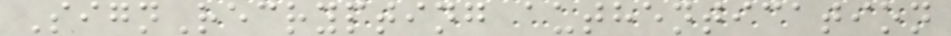SignRecrypting authentication
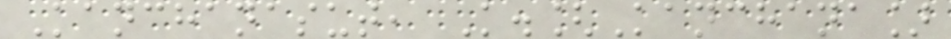Kanchanasut, K.[Kanchana]
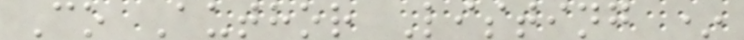Co Author Listing *
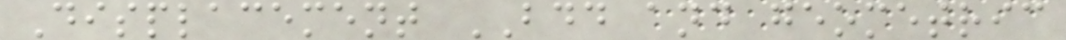Displacement BDD and geometric
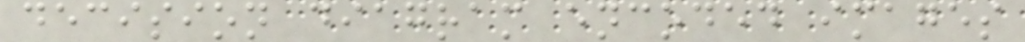decision diagram encoded images
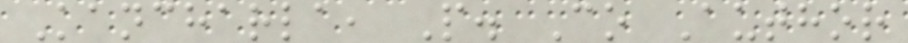Kancharla, P. Co Author
